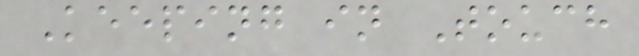Keeping in Touch
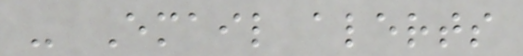- Email alerts
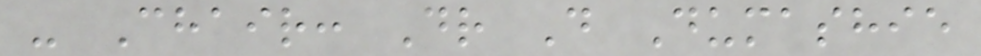- Chair: Dr D Dumashie
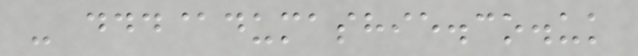- ddd@dumashie.co.uk
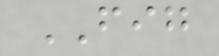FIG
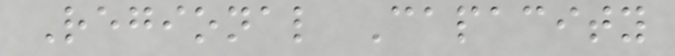Regional Capacity
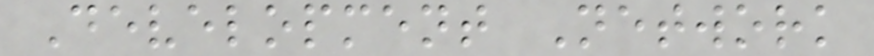Development Network
